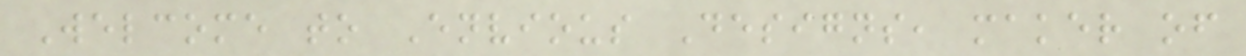Welcome to Envious Designs, maker of
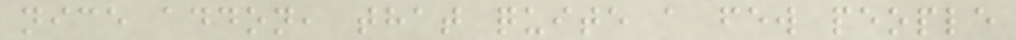nice addon, that quite a few people
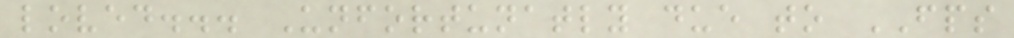loved... Unfortunatly due to FPS
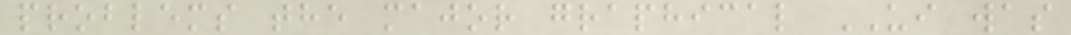problems the major graphical UI was
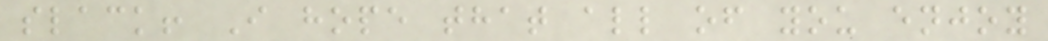slack! I hope that all of you enjoy
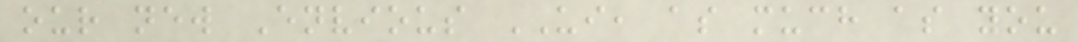our new Envious UI, as much as you
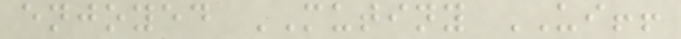enjoyed MUTINY UI!!
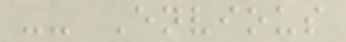-- Envious
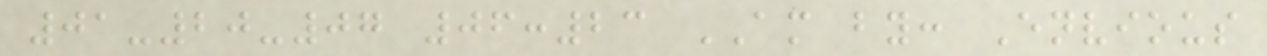01-20-07 06:23 AM by: Envious
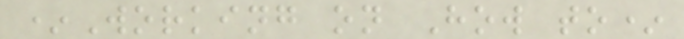*Working on How to*
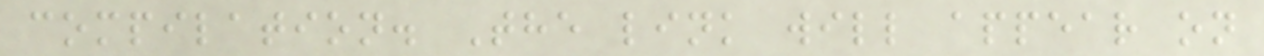compilation. The link will appear on
